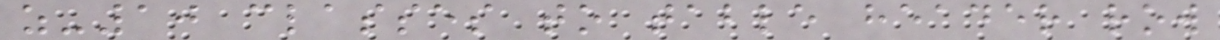z-10 classes to table header row
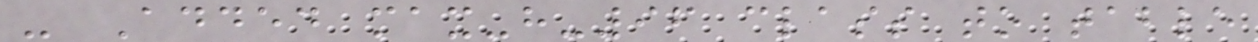- Added max-h-96 class to table
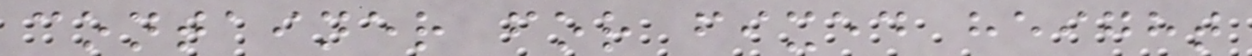container for fixed height
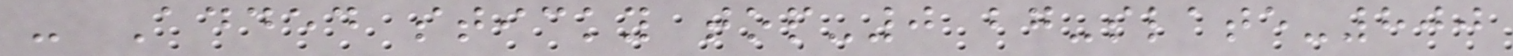- Added sticky top-0 bg-slate-800
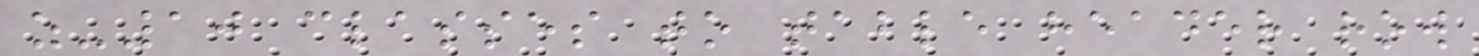z-10 classes to table header row
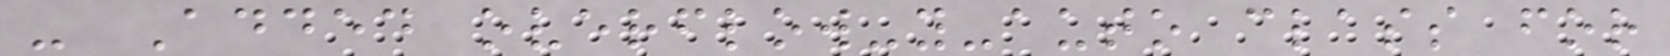- Added overflow-y-auto class for
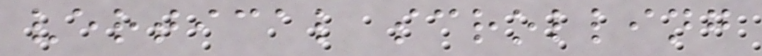vertical scrolling
